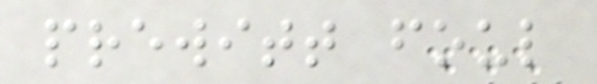prewitt foul
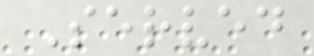Served
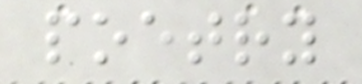poetry
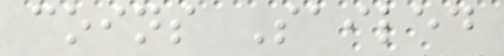coins Sailed
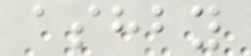ashby
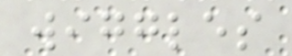wiggles
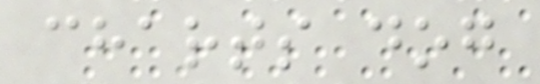charts dog
